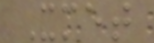Xmet
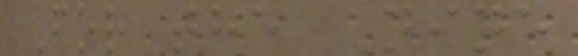For the Nine
